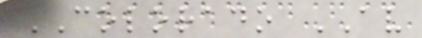COLORADO AV
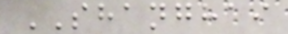SHANGHAI
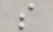s
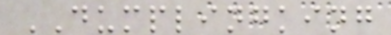DUMPLINGKING
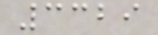3329
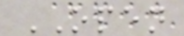OPEN
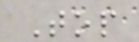Top
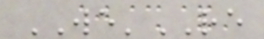WE'RE
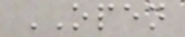OPEN
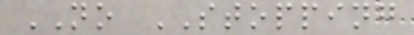NO STOPPING
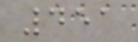451
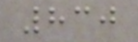830
